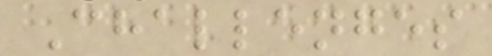Challenges
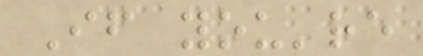If you're
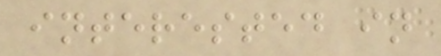interested in
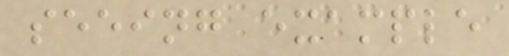seeing example
